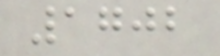1702
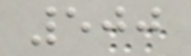500
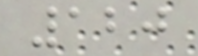120
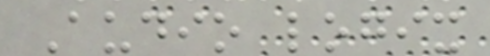Audio logix
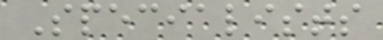Specialists
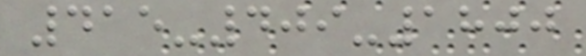415-409-1800
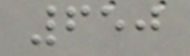650
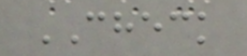CHECK
